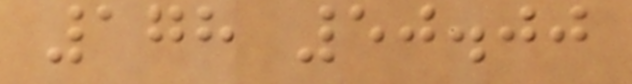178 50.00
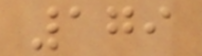179
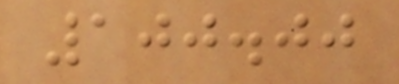100.00
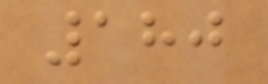180
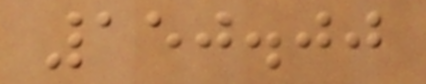150.00
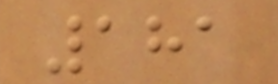181
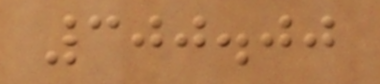300.00
